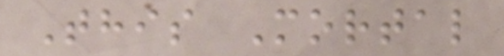This Mortal
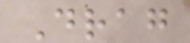Drag
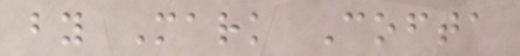by Mark Cofta
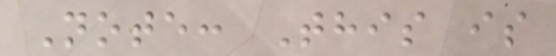Note: This is
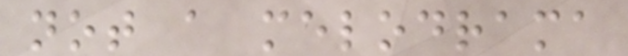not a melodrama
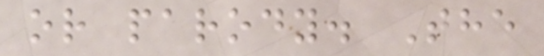or parody. The
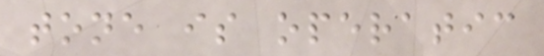tone is operatic
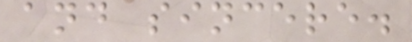and sincere.
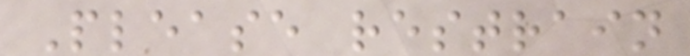Please restrain
